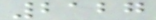2127
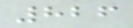826
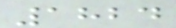1824
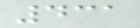431
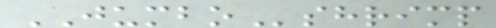JUMBOshrimp
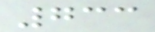733
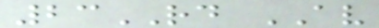23RD AV
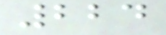224
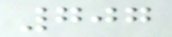707
